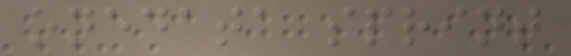onedata sprint
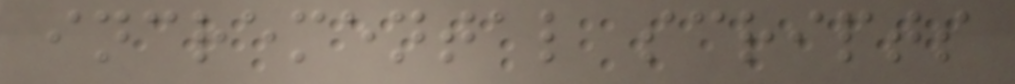incremental scripts
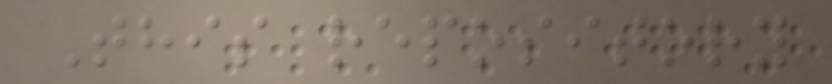This repository
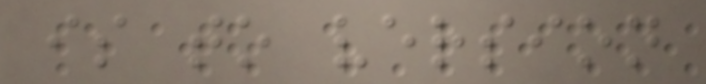is to version
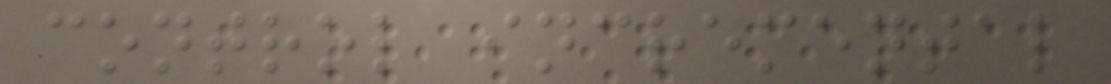control incremental
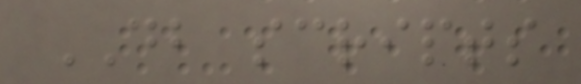DB scripts
